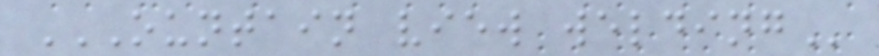OUNTAIN VIEW WELDING
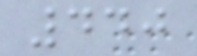440
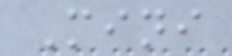Mini
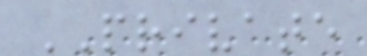PRIVATE
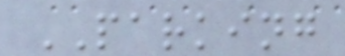PARKING
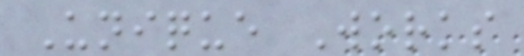Unique Works
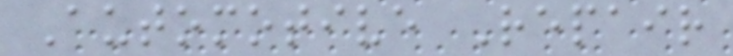Automotive Repair
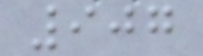907
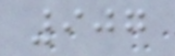907
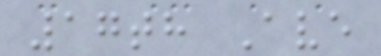17th Ave
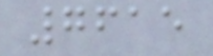7615
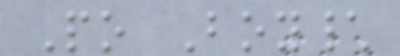Po Boy\
